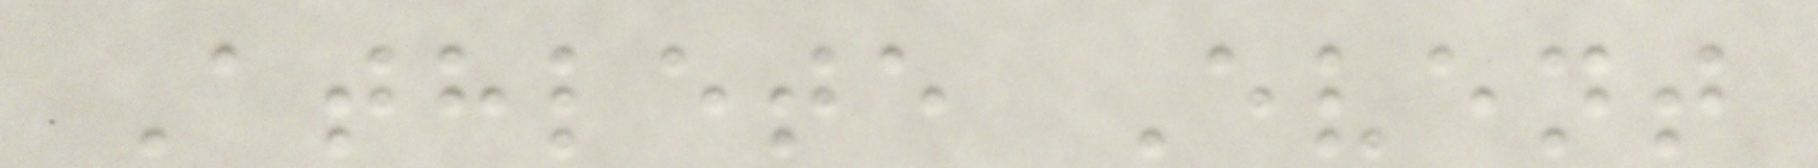Athlete Event
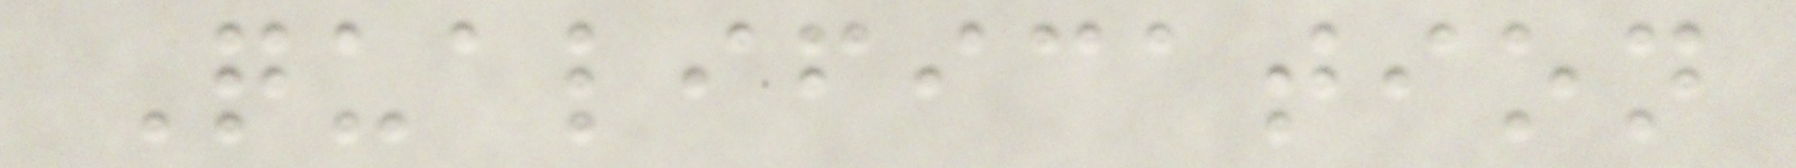Qualification
